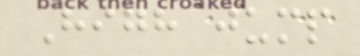High jump
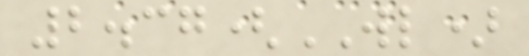2.37(WL)
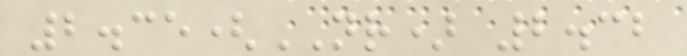2.35(NR) 2.32
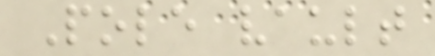Pole vault
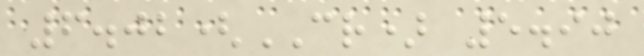6.02(CR) 5.90
